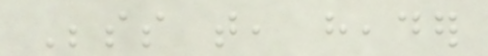Besides that, header
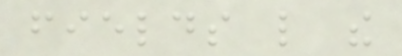fields like the
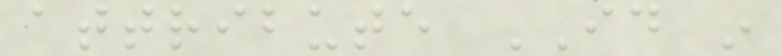attribute ID in
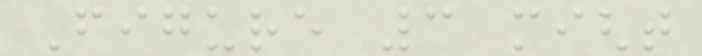Figure 3 might
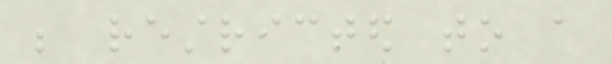be restricted to a
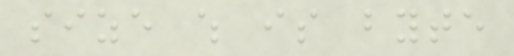size which is byte
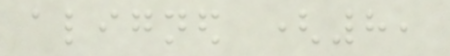aligned (8,
